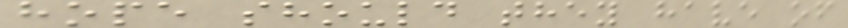hope should they have of
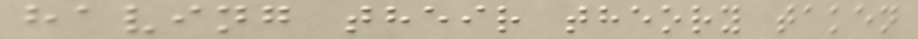having their theory taken
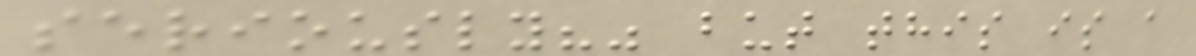seriously?" but this is a
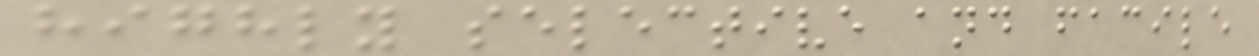highly selective and facile
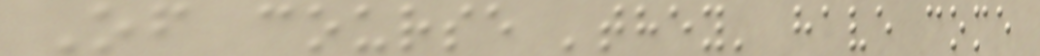Of course 'they' have come
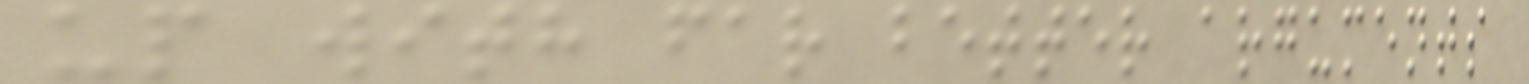up with far better arguments
